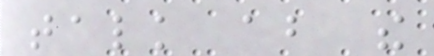talk about the
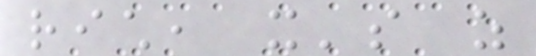rich, it's as
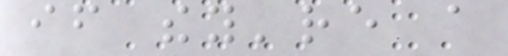if they're a
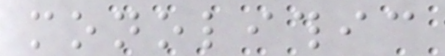monolithic
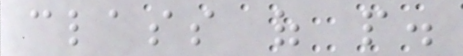class of people.
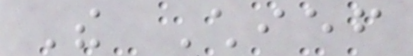The Chief
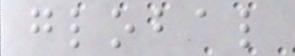global
